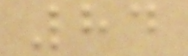84
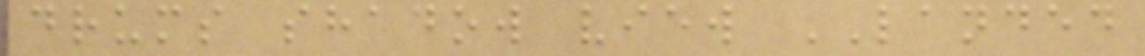drums shadow view LANDED
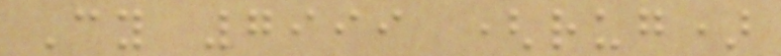Cy 7999 (rug)
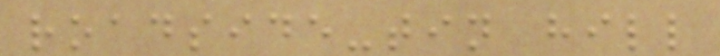roadside-tin hill
